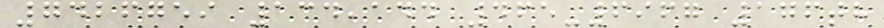7426759 134,144 465-6967 176th
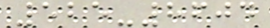525-8604
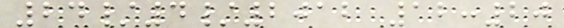24/4/2012 12:20
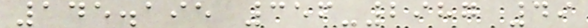145.195 356-2987 49
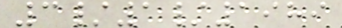3/1/1989
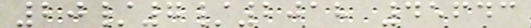20/7/2018 45643
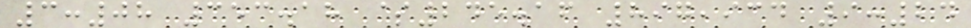3:08 353.18 $245.16 897,934 9:24
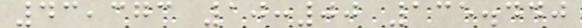43,373 10:00 135.440
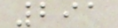291
